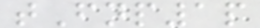tFnp1p
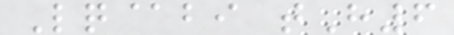Lq@bi tH6
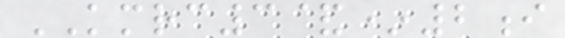KMRC3&*2i
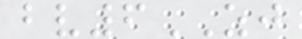bv6ZJ
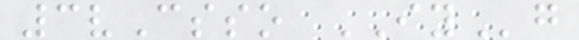3vCsso IYg
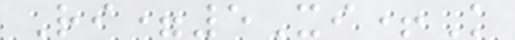Ri=5Xi+K
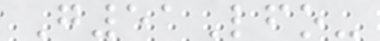G51Lfo-
